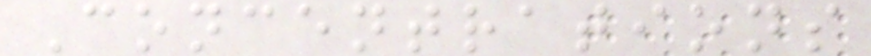Concentrations
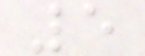5
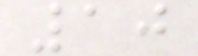10
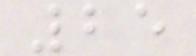25
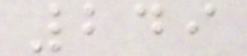249
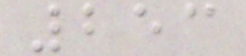253
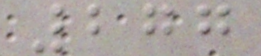277
